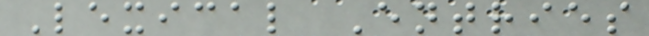Lexical Entries
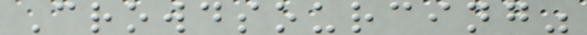Crowdsourcing"
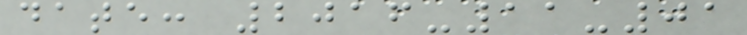date: 2016-11-01
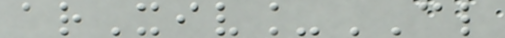arXiv_CL
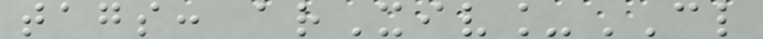tags: arXiv_CL
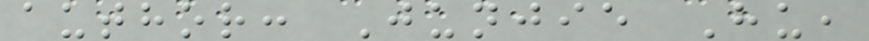author: Junjie Hu,
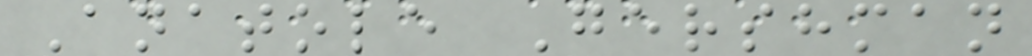Anatole Gershman
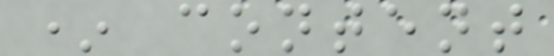* content
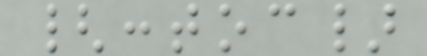{:toc}
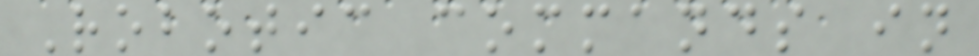Robotic commands in
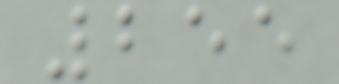255
